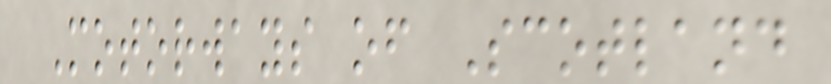Motorways of Scotland
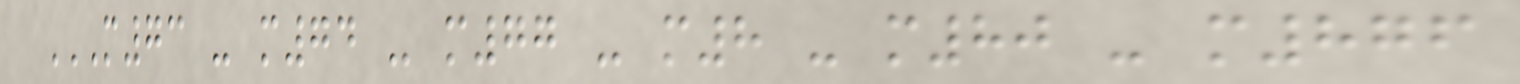M73 - M74 - M77 - M8 - M80 - M876
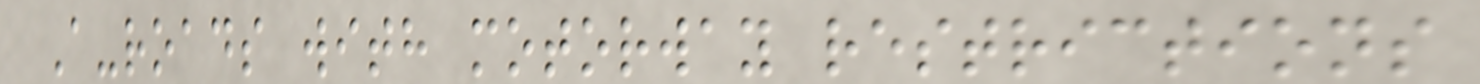A-roads with motorway restrictions
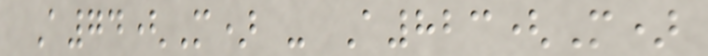A74(M) - A823(M)
